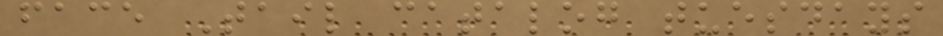face Tail catalog tuesdays
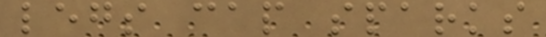legs cap sparks
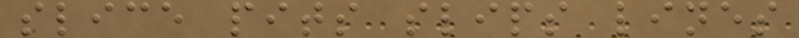slice pits slips lines
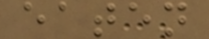eaten
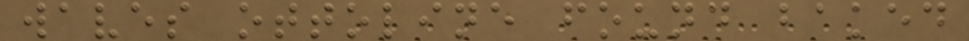waves ottoline found baked
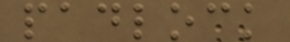padlock
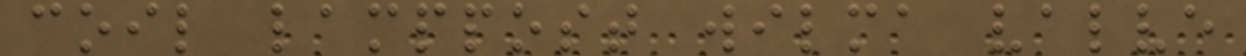coil lamppost wilma valve
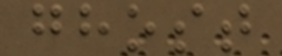ghost
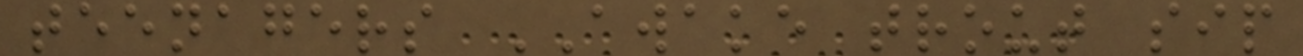teenagers AWAKE trout sip
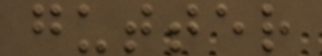gutter
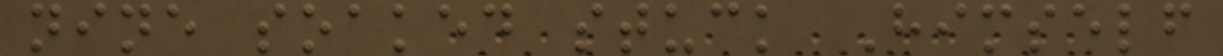nine soaked stuck Himself
